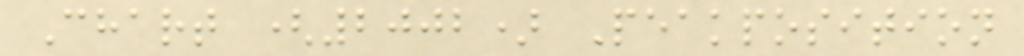Chart (2002) Peakposition
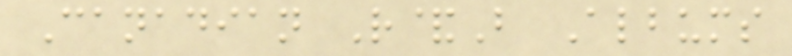Canadian R&B Albums
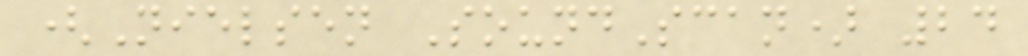(Nielsen SoundScan) 24
